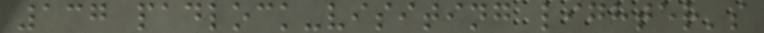137 padlock-visiting lighter's
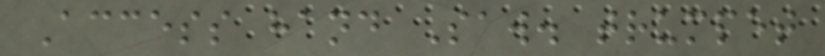Access hand Saw. trumpet
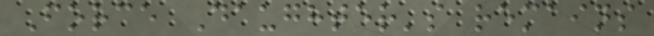Force Daughter's remains
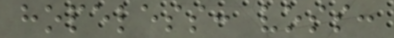hopeless: voss:
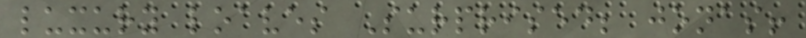luxury loaves Surprised; jonas!
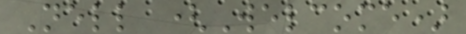Nell (Welcome)
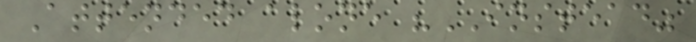Attended alone "INSTEAD"
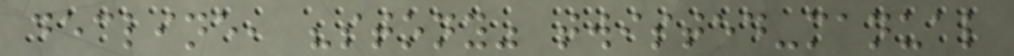decline, "stony" twisted-manual
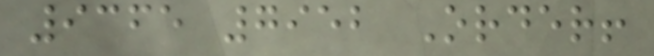9365 7952 Order!
